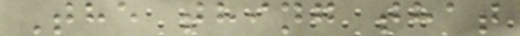The thing that
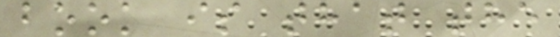book is that the
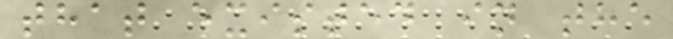that existed in the
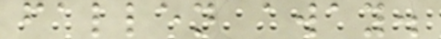fallen away.
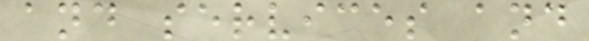and services and
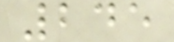245
